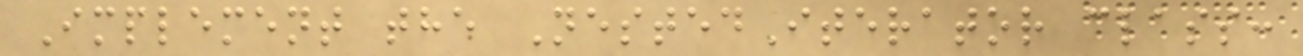Implement the NestedIterator class:
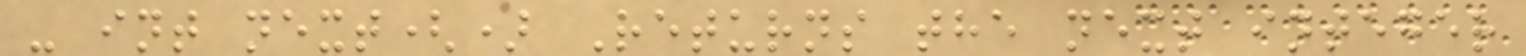- int next() Returns the next integer
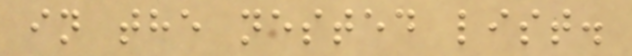in the nested list.
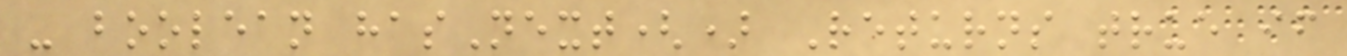- boolean hasNext() Returns true if
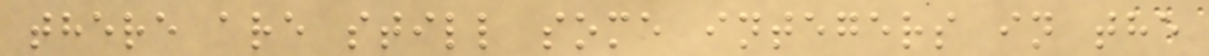there are still some integers in the
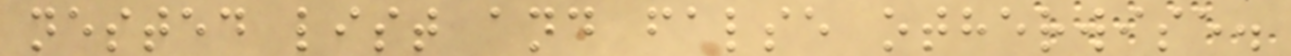nested list and false otherwise.
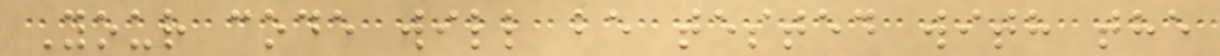Your code will be tested with the
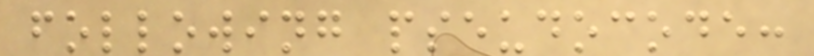following pseudocode:
